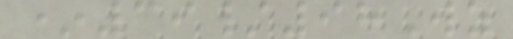*39/98Wz
